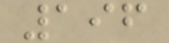196
